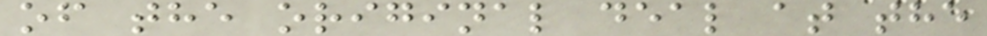of the original deal at the
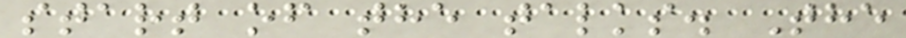start of the talks. The
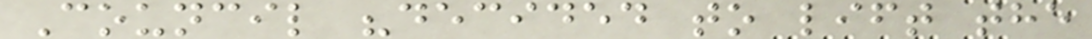Council "decided to lift the
